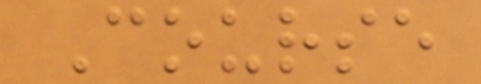Course
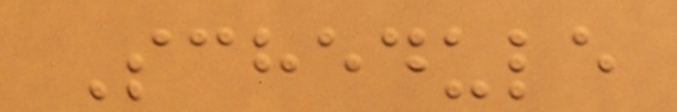Schedule
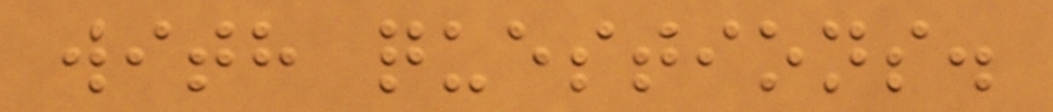with questions.
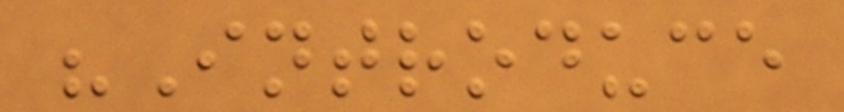"Introduce
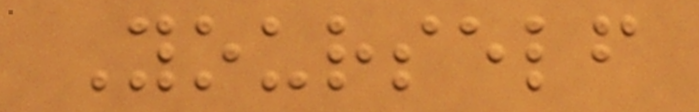Yourself
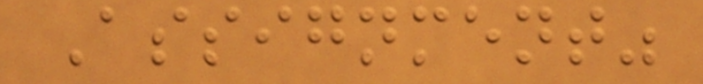Assignment"
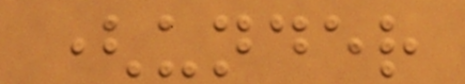(under
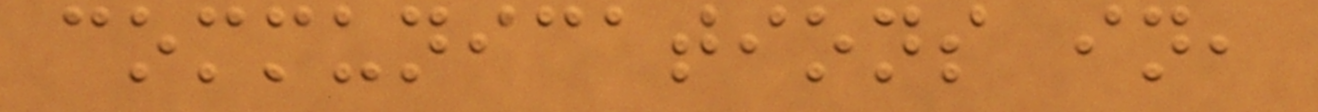communications in,
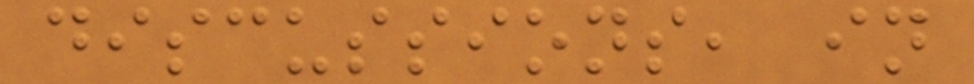discussions, in
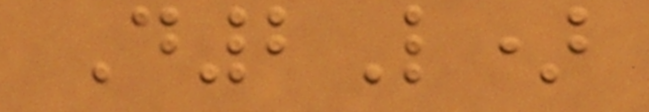D2L)
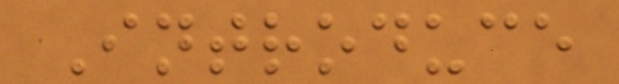Introduce
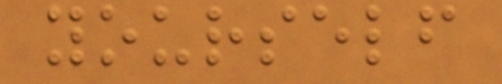yourself
